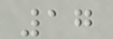17
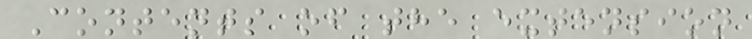Contents of the extension
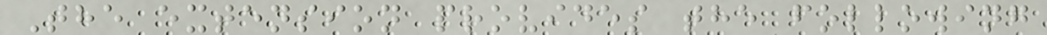The extension provides the following
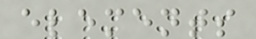elements
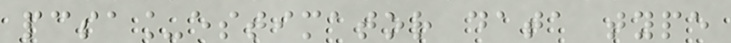pcsa_estimator data type
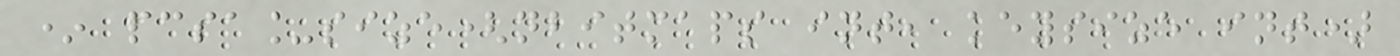* pcsa_size(nbitmaps int, keysize int)
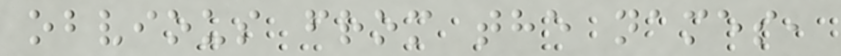obvious from the names,
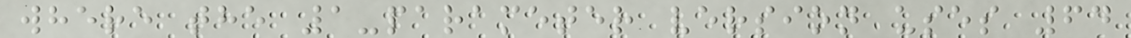where the 1-parameter version uses 64
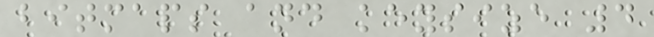bitmaps and keysize 4
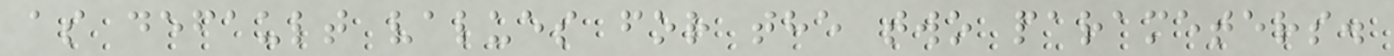as default values for the two parameters.
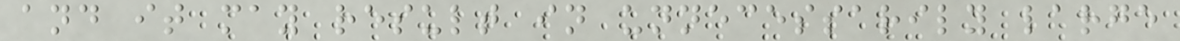and it may result in unnecessarily large
